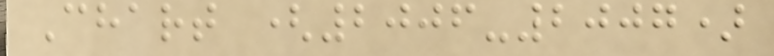Chart (2006-2007)
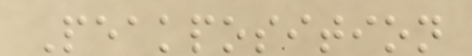Peakposition
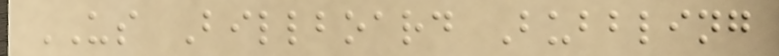US Billboard Bubbling
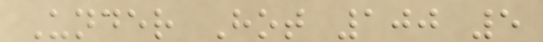Under Hot 100 5
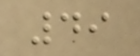49
